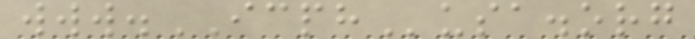www.ICPHusa.org
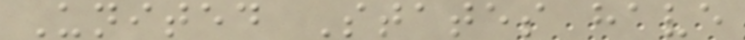United States have
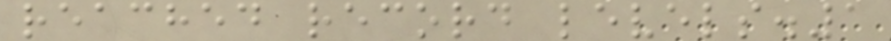reached record levels.1
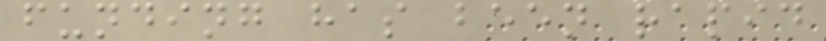funding has been rapid
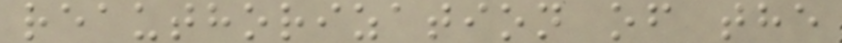reauthorization of the
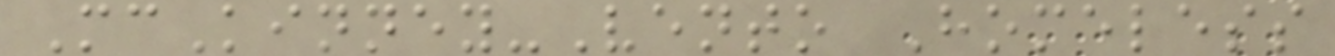McKinney-Vento Homeless
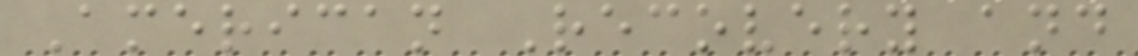American Recovery and
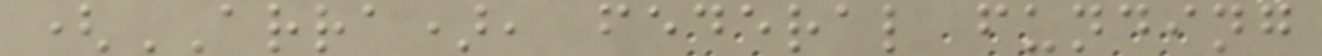(ARRA), federal funding
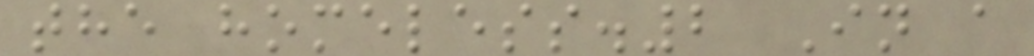the homeless.2 In a
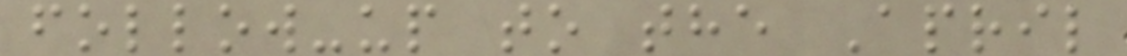follow-up to the April
